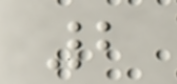2
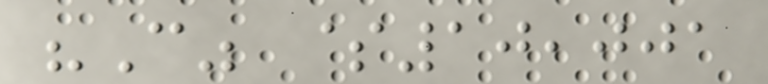"C" $10,001
